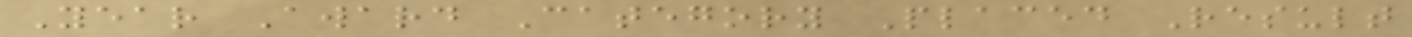Year Award Category Placed Result
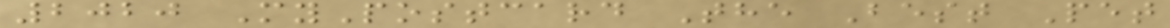2020 MyPostcard The Best Pet
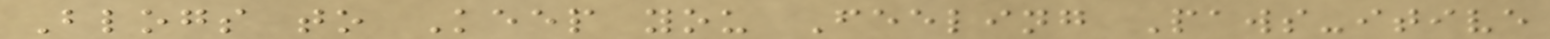Blogs to Keep you Feeling Paws-itive
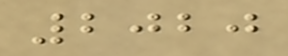2020
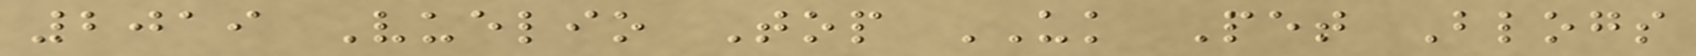2019 Vuelio Top UK Pet Blogs
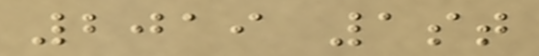2019 1st
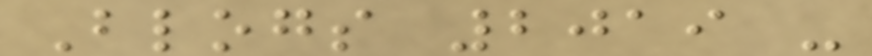Blogs 2019 -
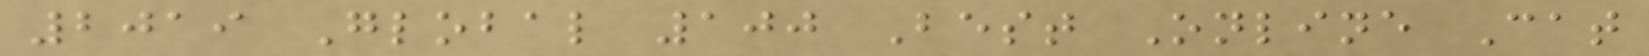2019 Global 100 Best Online Cat
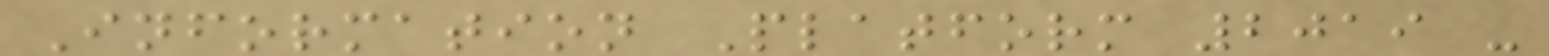Information Platform 2019 -
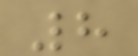8
